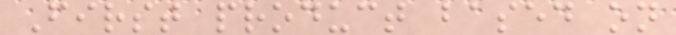First product based on
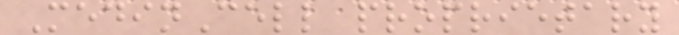MedinCell proprietary
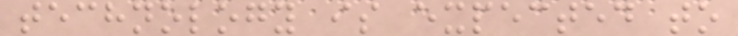technology is expected to
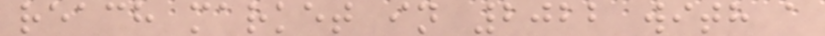reach market in 2022 with a
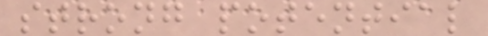strong potential
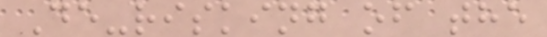De-risking of the
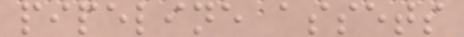pipeline assets
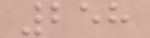258
